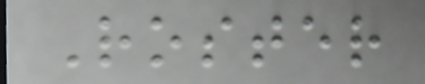Roster
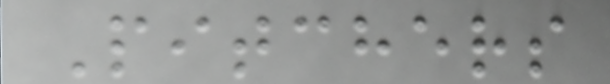Pitchers
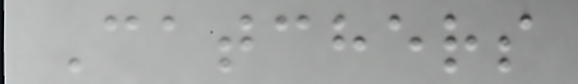Catchers
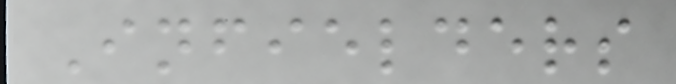Infielders
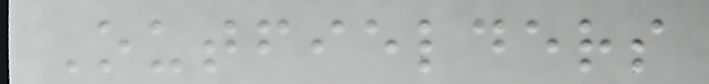Outfielders
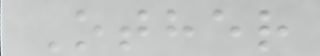Other
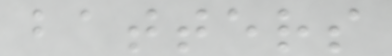batters
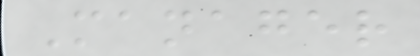Manager
